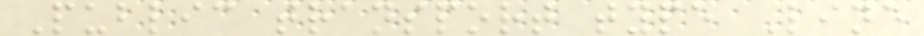Public transport type Line
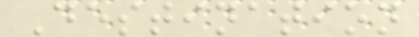Destination
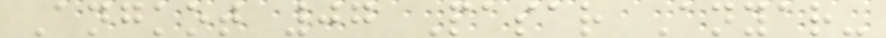Angkot 07 Pasar Anyar-
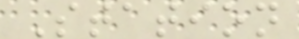Station
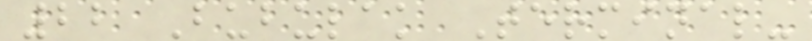22 Bubulak Terminal-
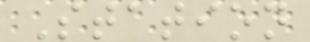Station
